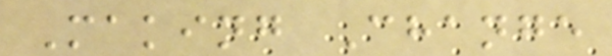Making Change
